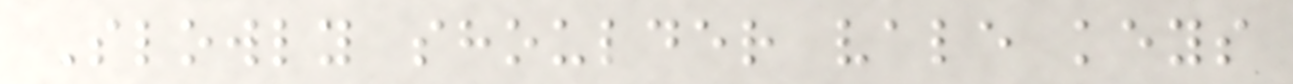Slowly shoulder vale keys
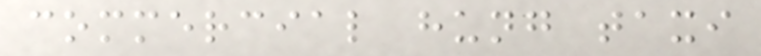commercial hung taxi
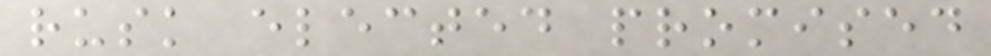rusk elected promised
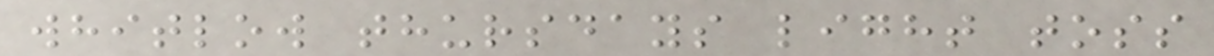whitlow thursdays light toss
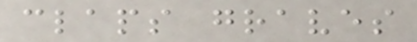claps graves
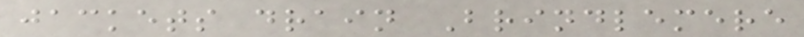jackets drain Brindlemere
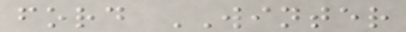ford WINTER
